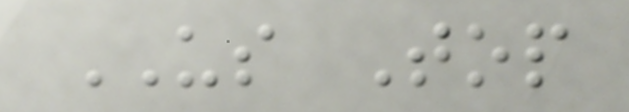US Top
